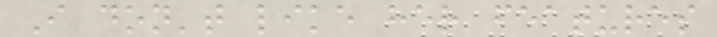I don't like her features
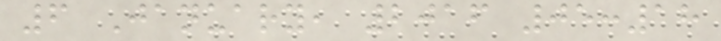6 January, 2016 05:18
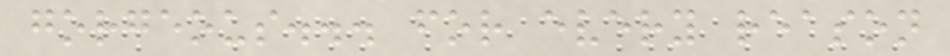gorgeous... for every reason
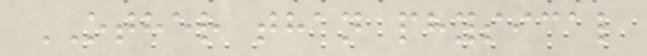OTHER than physical
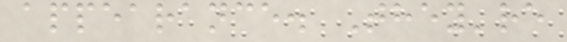appearance. They're
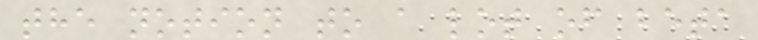the notion to a lot of beta
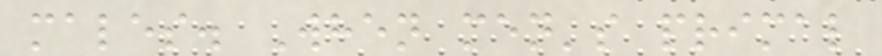males. When men's primal
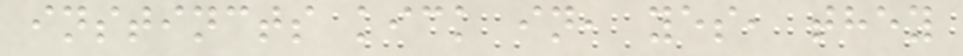instincts kick in, yes, they
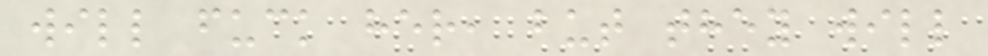will fuck her, but they will
